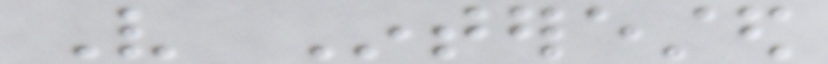Very Interested
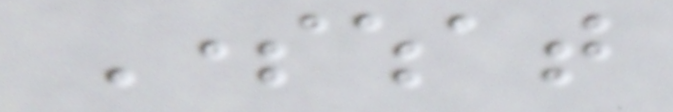Somewhat
